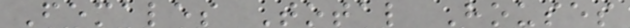Females Total Houses
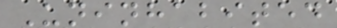Uninhabited
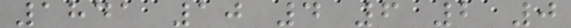1841 10 4 6 2 0
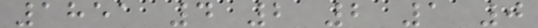1851 4 2 2 1 0
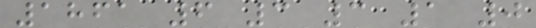1861 6 3 3 1 0
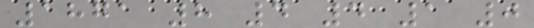1871 8 4 4 1 0
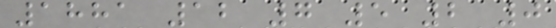1881 12 7 5 2 0
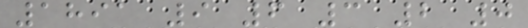1891 9 6 3 2 0
